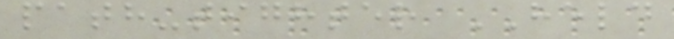path-tighter HELD
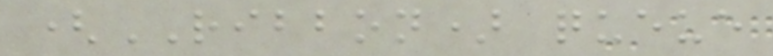(RIBBON) queue
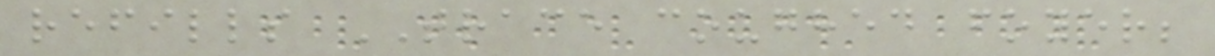refills TRACE coughed foyer;
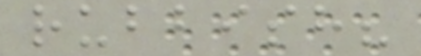rubbish?
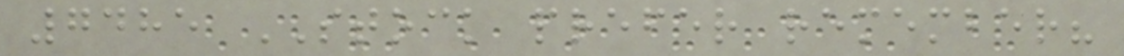7485 STOCK prefer remember?
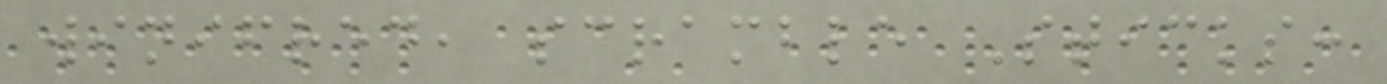winifred, scramble Sticks:
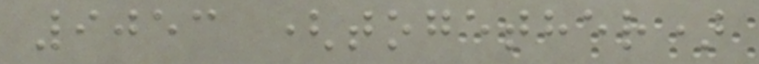9053 (together)
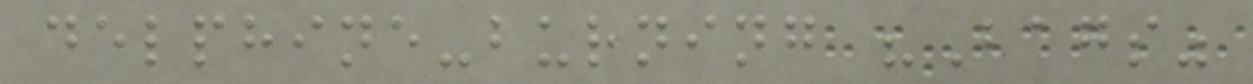delphine-burning "Bags"
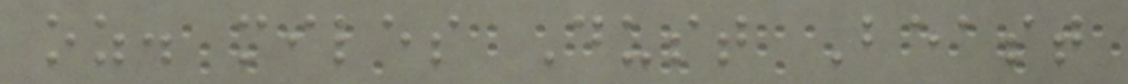oz. miles Dust Beast
